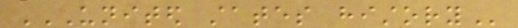UNITED STATES HISTORY
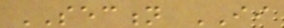SECTION II
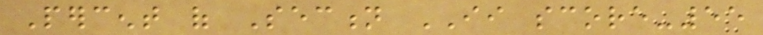Percent of Section II score-55
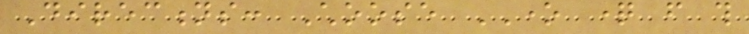Directions: Choose ONE question from this
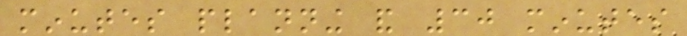minutes planning and 30 minutes
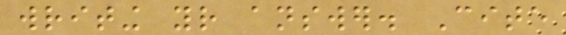writing your answer. Cite
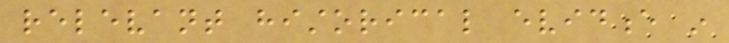relevant historical evidence in
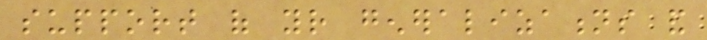support of your generalizations and
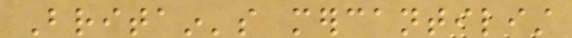Britain's mercantilist
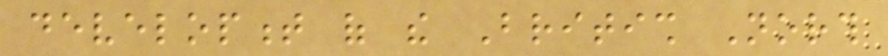development of the British North
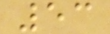53
